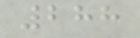288
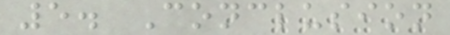5. Conclusion
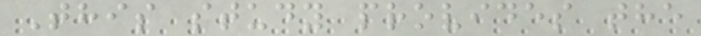This study provides the
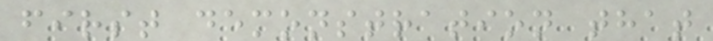first demonstration that
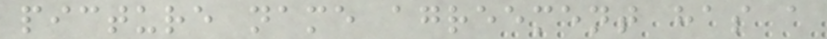picture name agreement has a
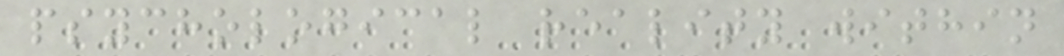psychological reality within
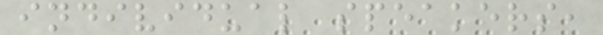individual speakers,
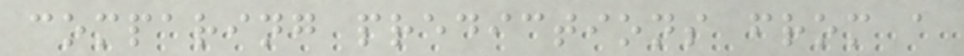comparing predictions from a
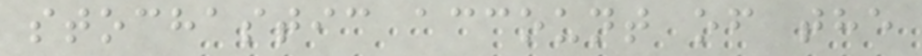stochastic account of the
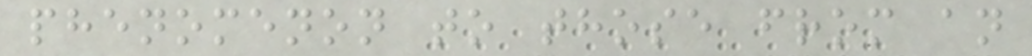phenomenon to those from an
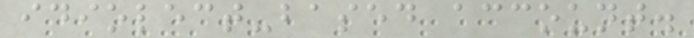idiolect-based account.
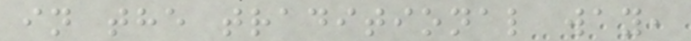in the traditional way,
